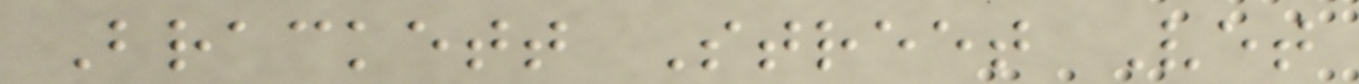Brackett Street Vet
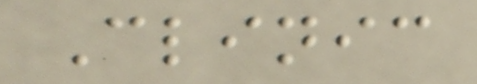Clinic
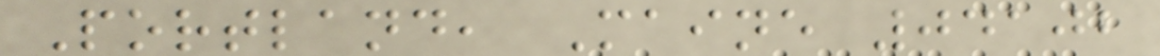Portland, Maine 04102
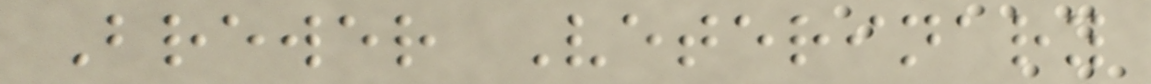Brewer Veterinary
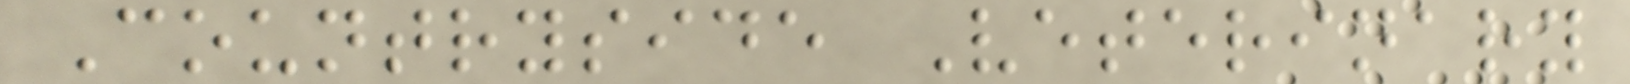Countryside Veterinary
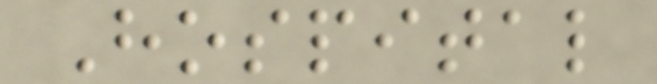Hospital
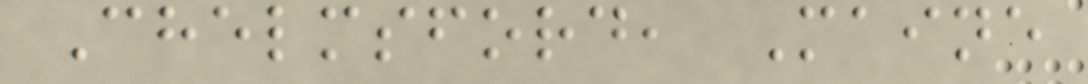Chelmsford, Maine
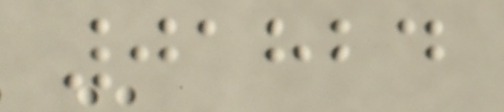01824
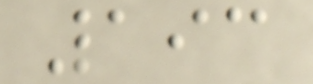193
